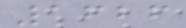1626
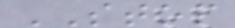STOP
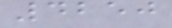4250
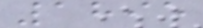1895
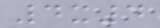4x4
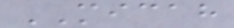MICAH
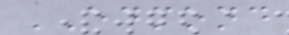EDMOND
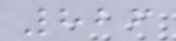826
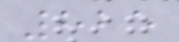825
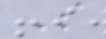S
